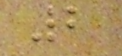2
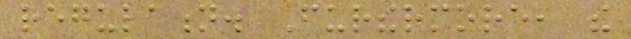regulation. Furthermore, the
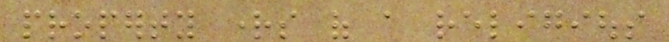property rights of a religious
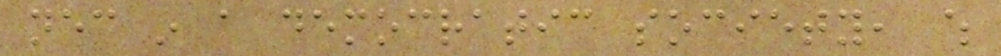necessary in a democratic society, which
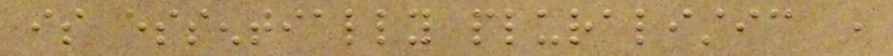is essentially pluralistic in
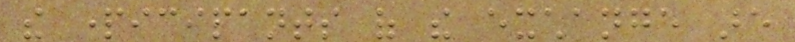the participants of the exchange are
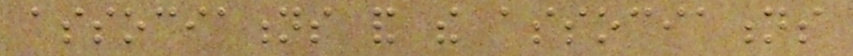associations and the associations
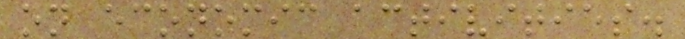on economic activities.
